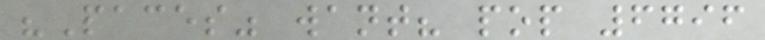"Paces" want? pop 6796
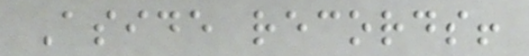Aside records!
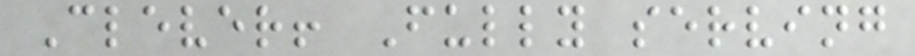Clever! Fully serving
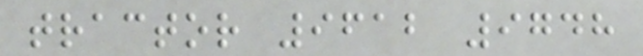tractor 9612 9748
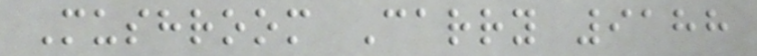Mushroom Carry 9188
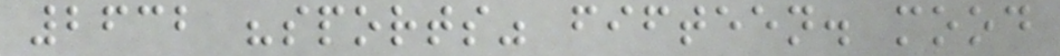2632 "sports" fifteen. mood
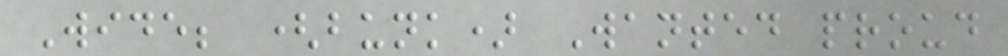Wide; (bunk) Wanted proud
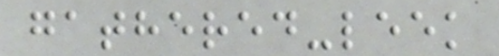gathered-leek
